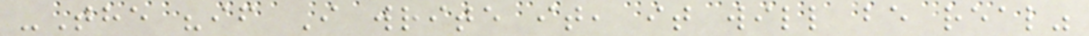-The "if I write it, it will be real"
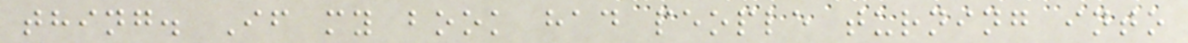thing. If my book had people turning into
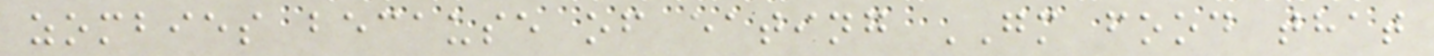zombies because of eating GM food that
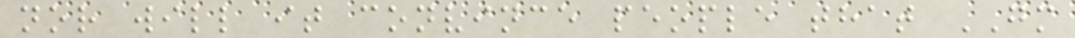nor will it convince people that GM
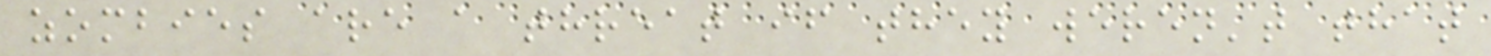zombies are a threat if they weren't that
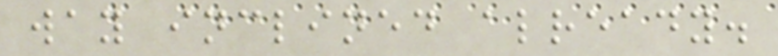way inclined already.
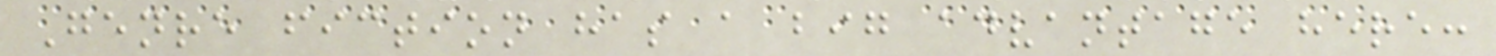Genre fiction has a big advantage here:
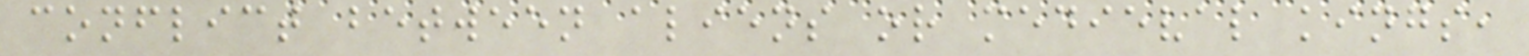conflict between aliens or medieval kings,
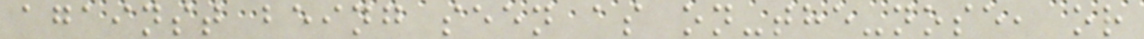against being seen as on-the-nose, or
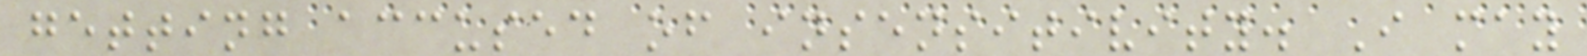getting accused of insensitivity. I may
